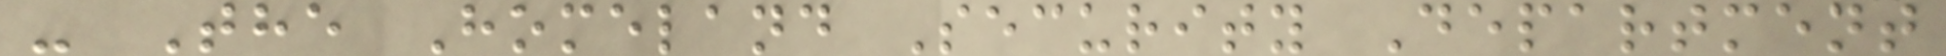- The Homeland Security Department
